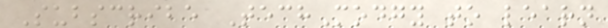Subscribe TechModgy to learn
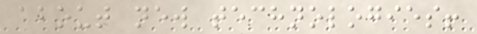about new technologies!
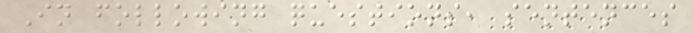In following questions, sentences
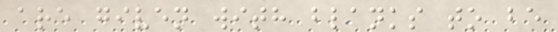are given with blanks to be
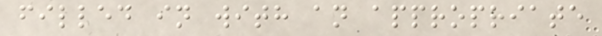filled in with an appropriate
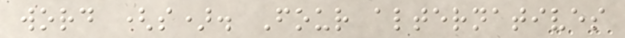word (s). Four alternatives
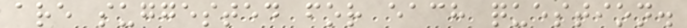are suggested for each question.
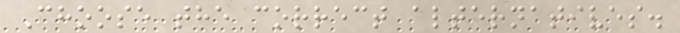Choose the correct alternatives.
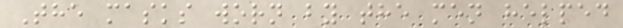The masks worn by the men helped
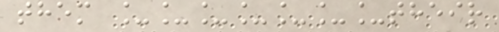them _______their
